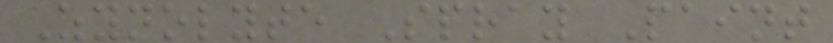Zynolyte Spray Paint
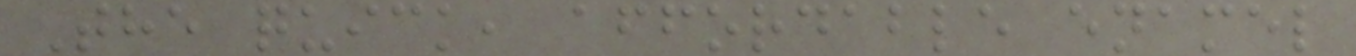The quick, affordable enamel
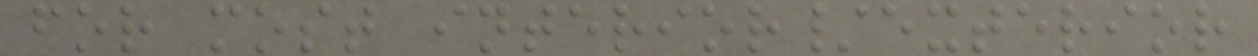for most interior/exterior
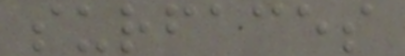surfaces
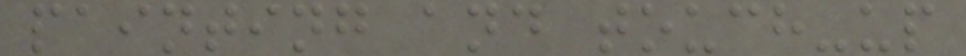painting and touch-up
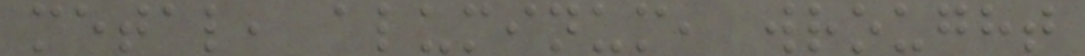metal, aluminum, wrought
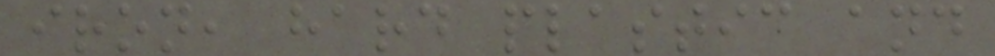iron, hard plastic and
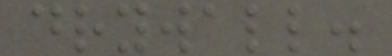drywall.
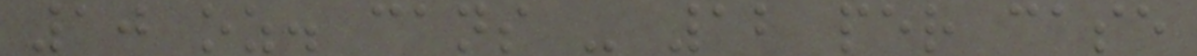10 oz. cans - 12 per case
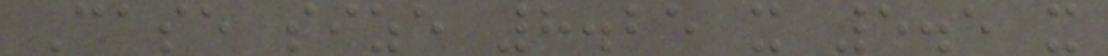Case size 8.25 x 5.5 x
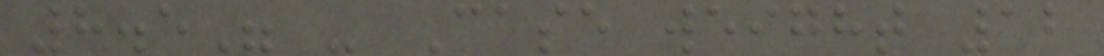8.5" - Case weight 12
